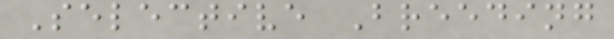Selective Breeding
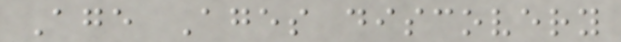Age Ages discovery
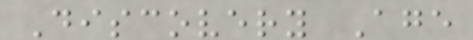Discovery Age
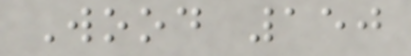Wood 150
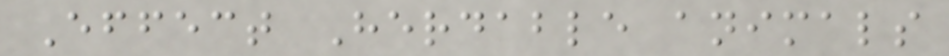Effect Herdable animals
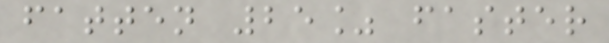fatten 25% faster
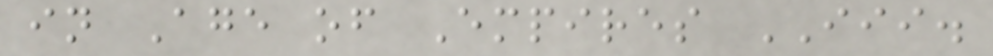in Age of Empires III.
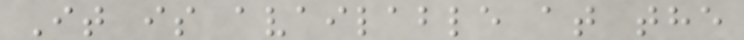It is available at the
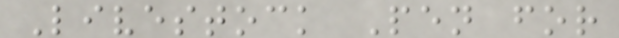Livestock Pen for
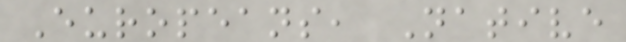Europeans, Native
